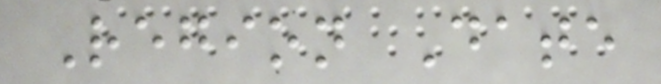Region Date
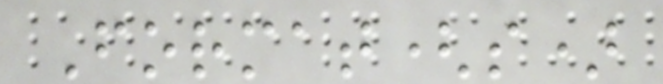Format(s)
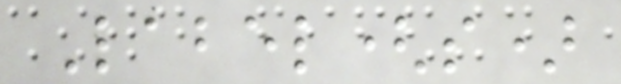Label(s)
